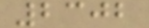2302
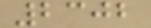2302
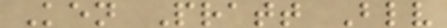Ken Pratt Blv
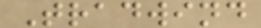Tradwind
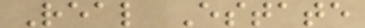Real Estate
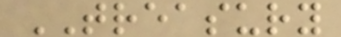TREASURY
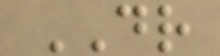DR
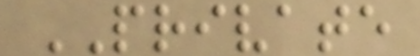PRIVATE
